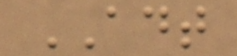ADT
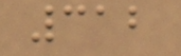312
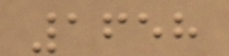1658
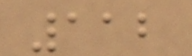112
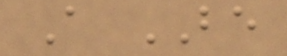A BE
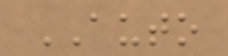AUTO
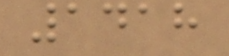1418
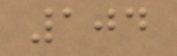104
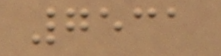7531
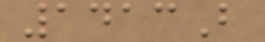1413B
